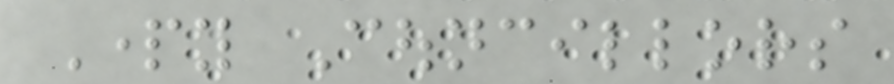Party Councillors
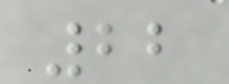22
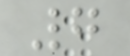7
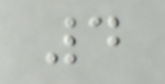4
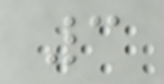3
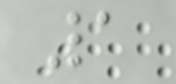1
